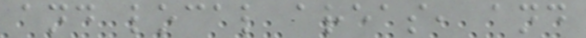and local areas, and
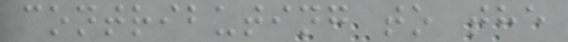contributing to the
